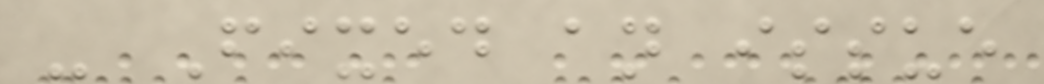- Fixed an issue
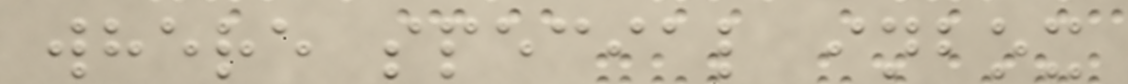where special inbox
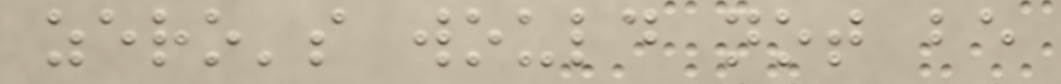zero's would not be
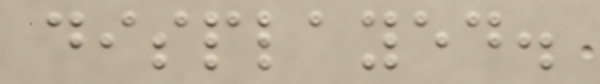displayed.
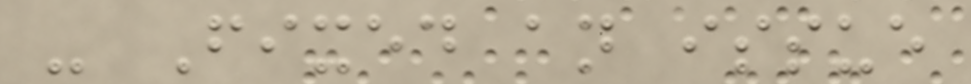- Fixed an issue
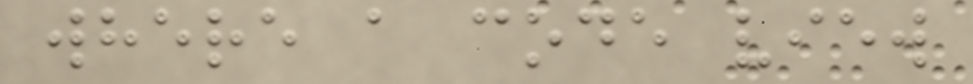where a code view
